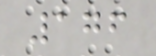176
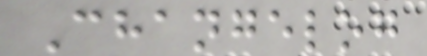Changelog
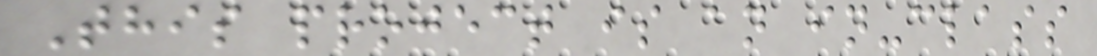This project is an in-class
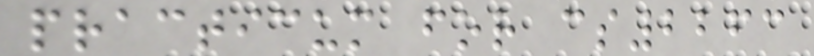practicum for cs2263
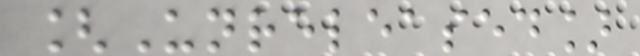[Unreleased]
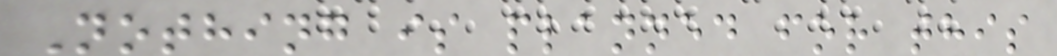Nothing is planned for this
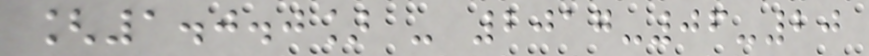[1.0.0] - 2017-06-20
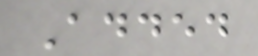Added
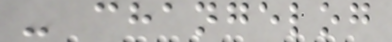- changelog
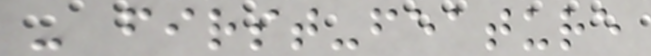- first-feature
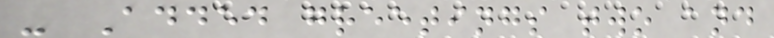- Added greetings two and
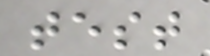test
